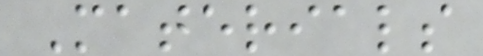Materials
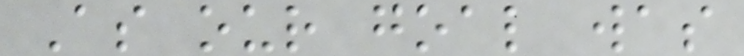As our goal was
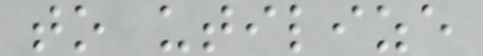to utilize
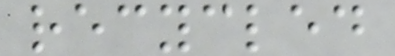recycled
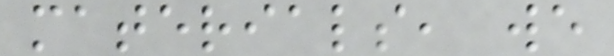materials, we
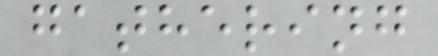gathering
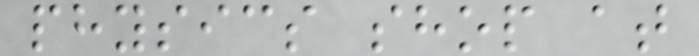physics shop at
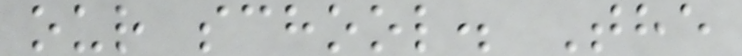our school. The
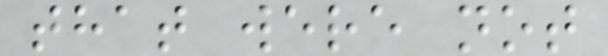that were not
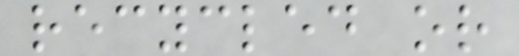recycled or
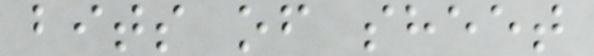bits of sheet
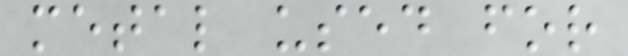metal used for
